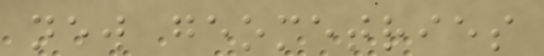new geometries
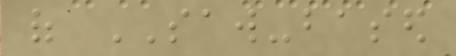of SAW-based
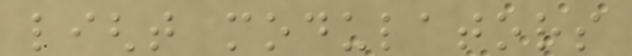light modulators
